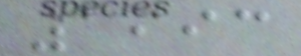1993
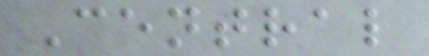Central
